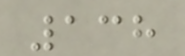138
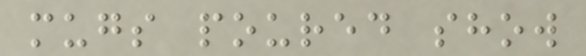mugs poured show
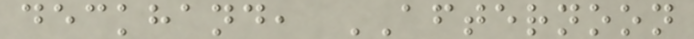deckhand, AFTERNOON
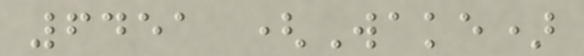6451 (Wake)
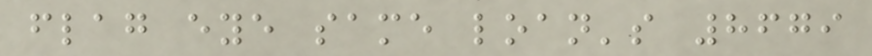flag eye same loan's 8679
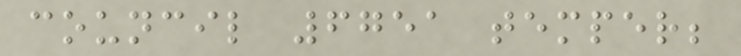council 6751 temper;
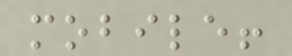mobile!
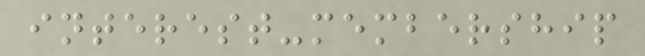interest-membership
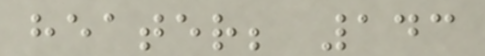heater; 143
